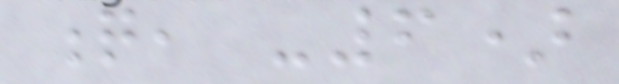q, -6)
